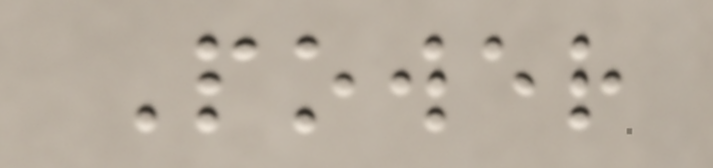Power
